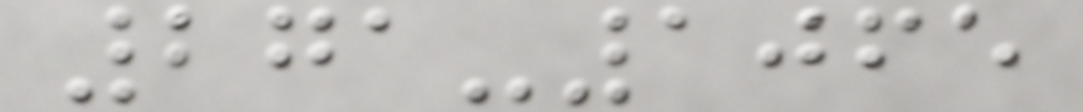271-1065
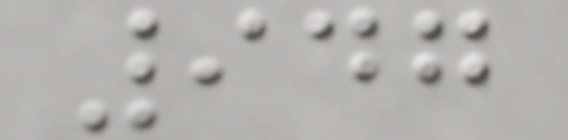947
